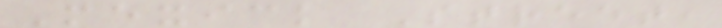Mexick Street,
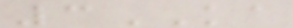3KA
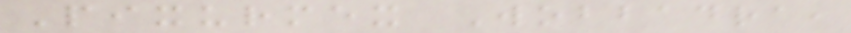Pixurmex Wobbadra,
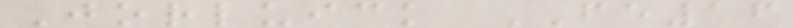Jorluick FE16
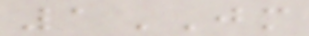1JM
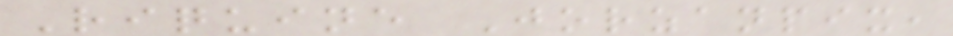Riquine Jorzanpix,
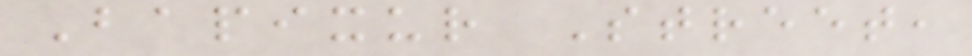Bapixur Street,
